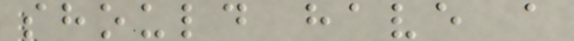should have a
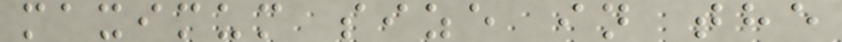maximum size in the
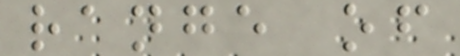range of
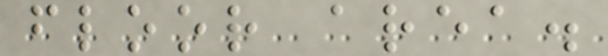floor area.
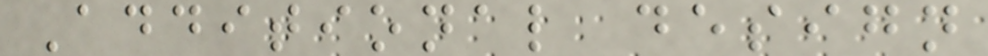Additional design
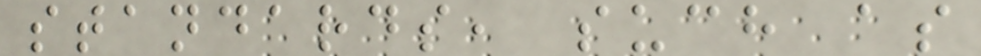standards, such as
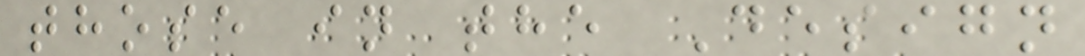those in the Design
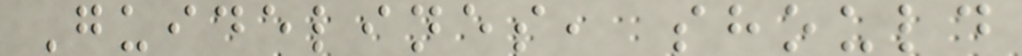Guidelines, should
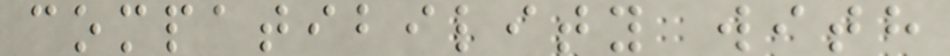compatibility with
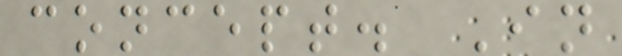concept. In
